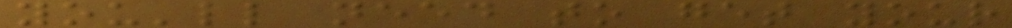you'll need to get your
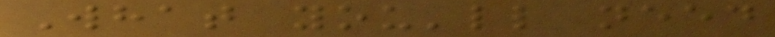What you'll need
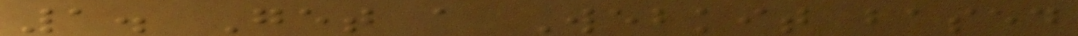1. Get a Webkit based
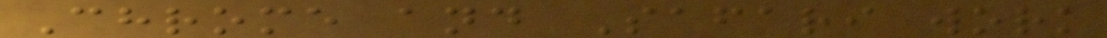Chrome and Safari work
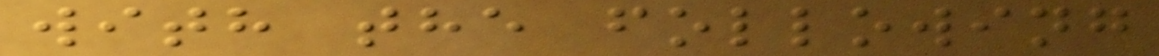with the following
